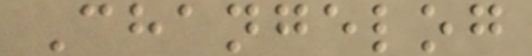Changelog
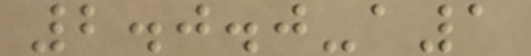2.0.0-a1
